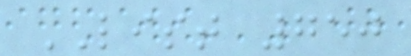LIST 750
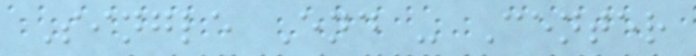Single End - Center
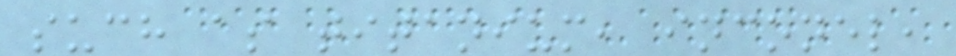such as titanium, inconel,
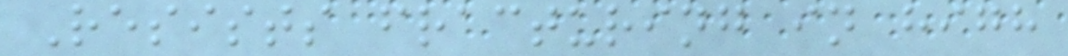Resists fracturing in high
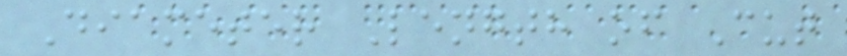Diameter Length of Cut
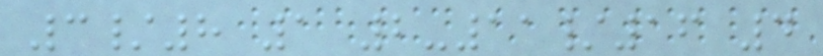3/8 1 2-11/16 4
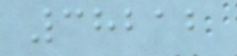38212
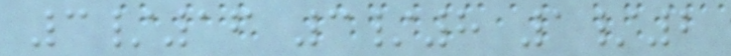3/16 3/8 1/2
